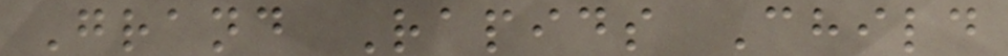Grand Rapids Child
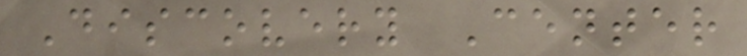Discovery Center
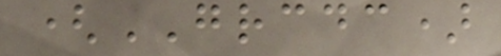(GRCDC)
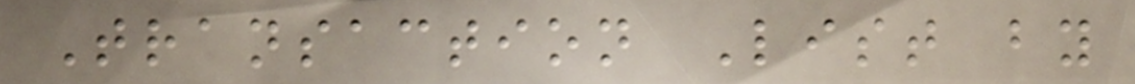Transaction List by
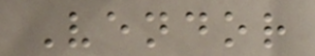Vendor
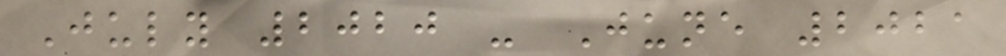July 2020 - June 2021
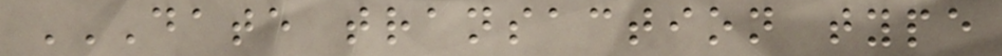DATE TRANSACTION TYPE
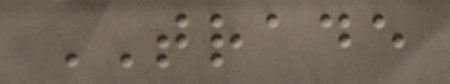TRADE
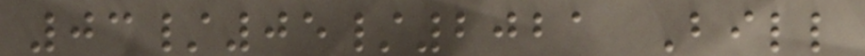03/05/2021 Bill
